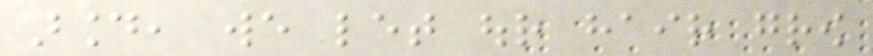around, we let our hair grow
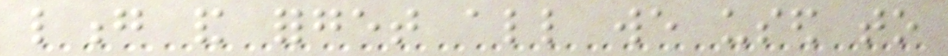long and forget all we used to
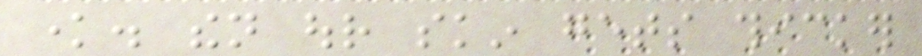know. then our skin gets thicker
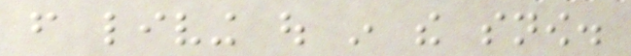from living out in the snow.
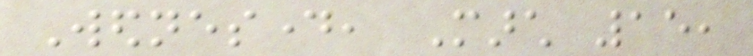Wednesday, March 15,
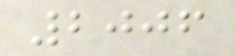2006
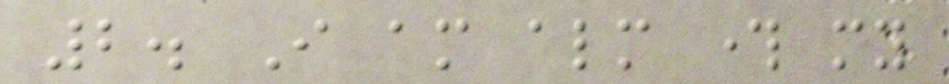2. I am almost through my
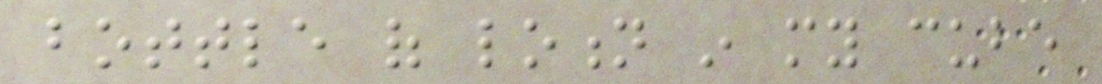bottle of lotion in my cube
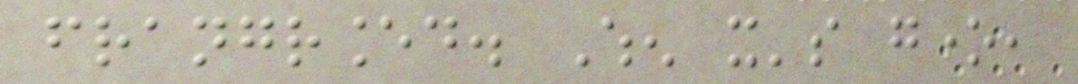frangranced. When it's gone,
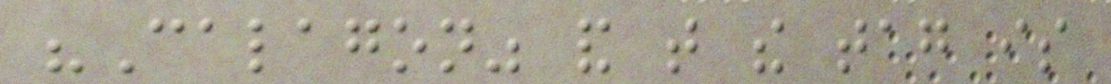"Calagon" and that the tag is
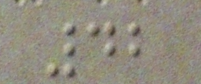42
